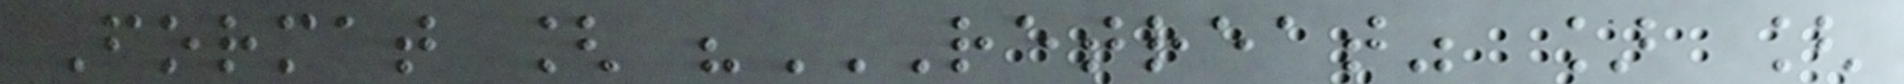Format [ "RETREAT" ] [
